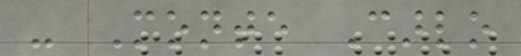- Monte Carlo
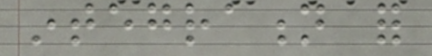integration for
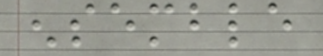ensemble
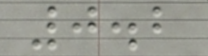0.2
